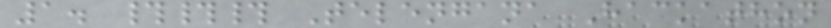1. ### Telengana Hackathon
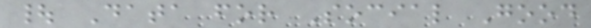| Data for Social Good
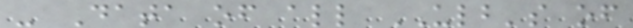- Data of all ULB's of
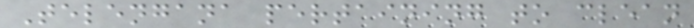Telengana pertaining to clean
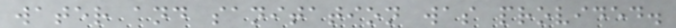water and sanitation was provided.
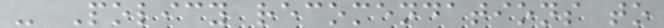- Policy recomendations to
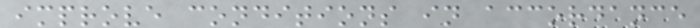improve conditions in accordance
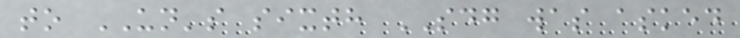to UN's sixth SDG was asked
